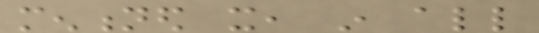mentioned it, in all
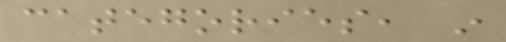categories, in
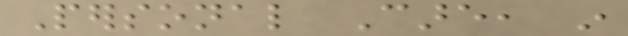Personal Care, in
